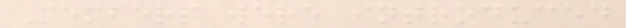Members were introduced
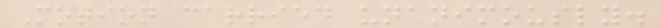Motion carried unanimously.
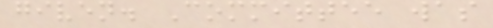given. Committee was
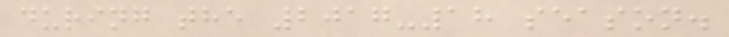during the 2017-18 season.
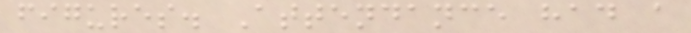figures. Attendance had a
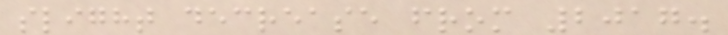slight decrease from 2017.
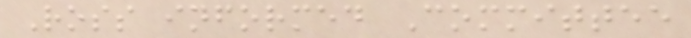Ross informed Committee
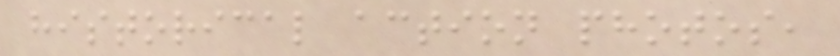historical action photos,
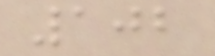102
